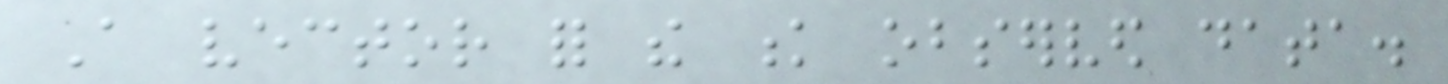A vector for the k observed data.
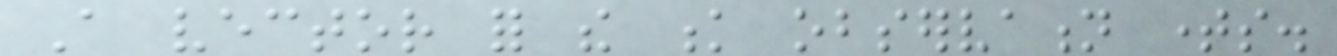A vector for the k observation times.
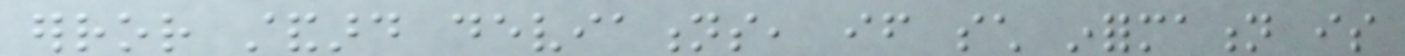error standard deviations, if such information is
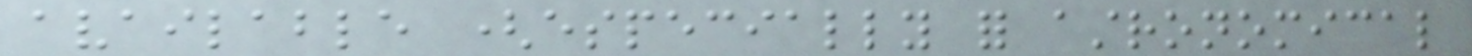available (especially for astronomical
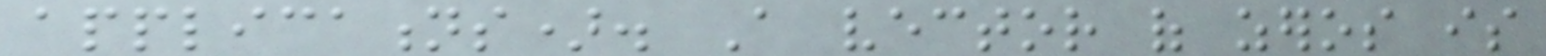applications). A vector of zeros is
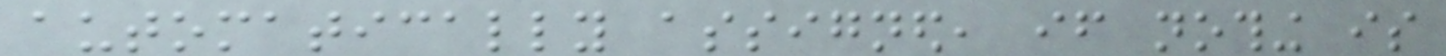automatically assigned, if nothing is
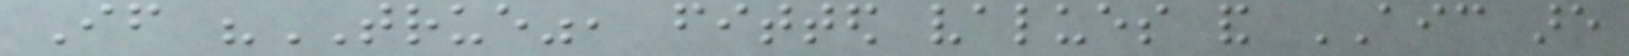If "TRUE", fitted values and AIC are
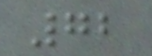72
